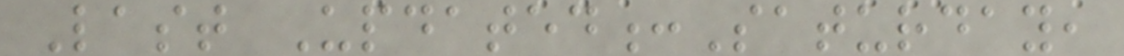Last Updated:Saturday,
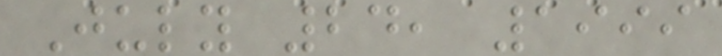July 24, 1999
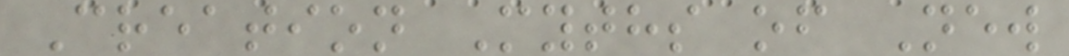Creation Myths of New
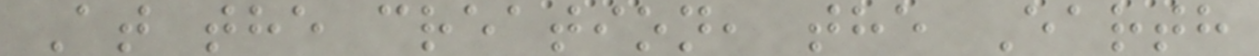At the creation, the Earth
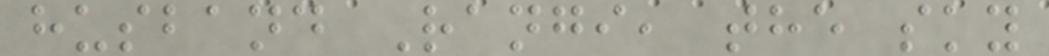husband Rangi, the sky
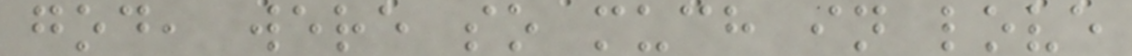god, were so much in love
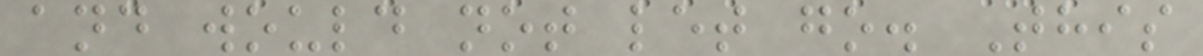and would not let go. This
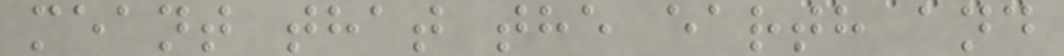meant that the earth and
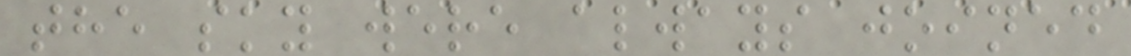the sky were always joined
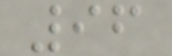96
